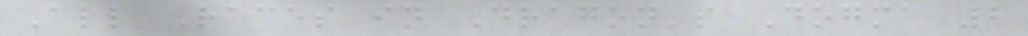All Races in Dragon's Dogma 2
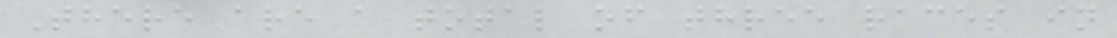There are a total of three races in
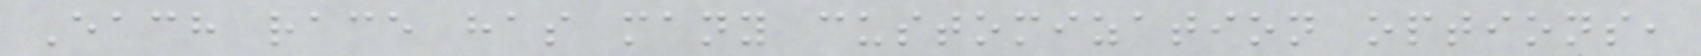Each race has many customization options,
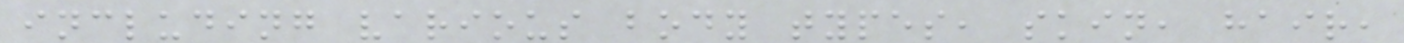including various body types, skin, hair,
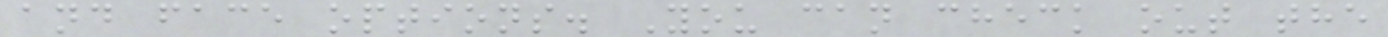and face options. You can check out the
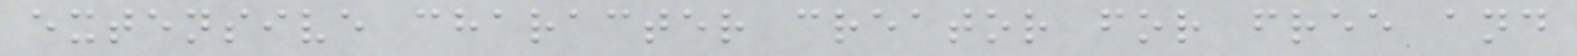extensive character creator for free and
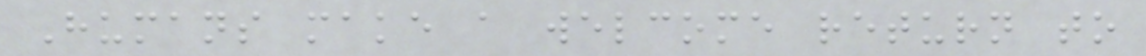Humans make a welcome return to
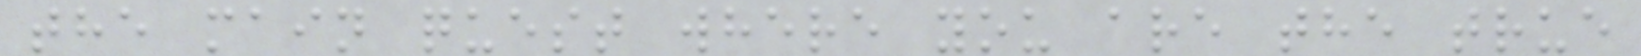the main quest where you are the true
